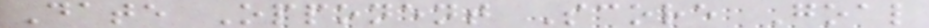Date Opponent Score Goal
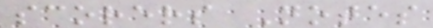scorers Notes
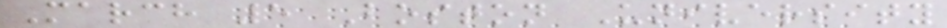March 5 Boston University
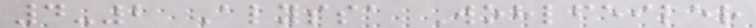4-2 Alyssa Wohlfeiler
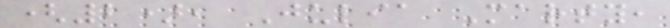(2), Julia Marty,
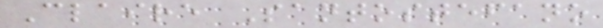Claire Santostefano
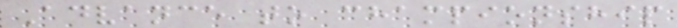Advance to championship
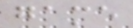game
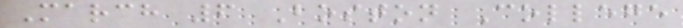March 6 Boston College
